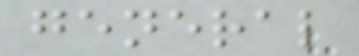general
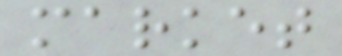market
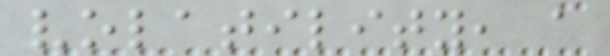volatility, a
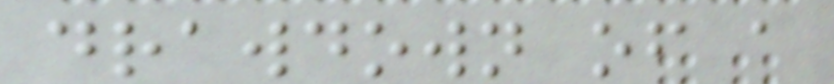drawdown of a
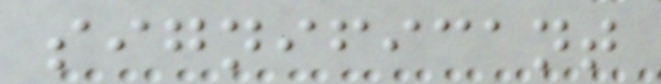significant
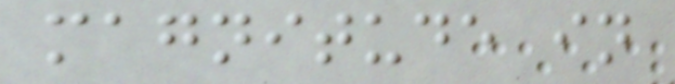magnitude in
